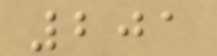201
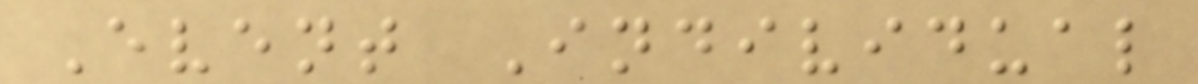Event Individual
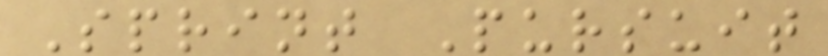Sprint Pursuit
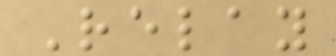Relay
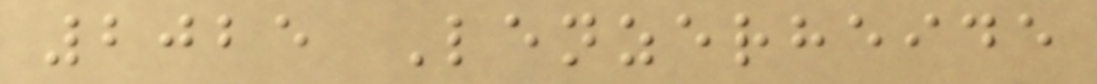2025 Lenzerheide
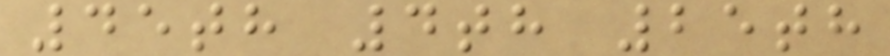45th 4th 25th
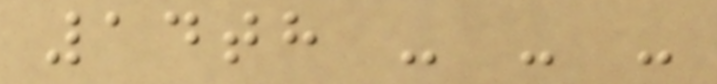14th - - -
